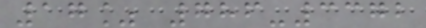17% 786-3372
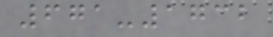671-1732
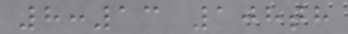8:13 108th
